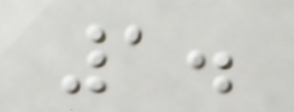1.
